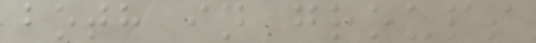both in groups
